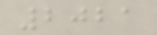2021
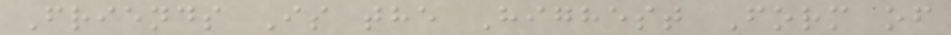Friends Is the Highest Form of
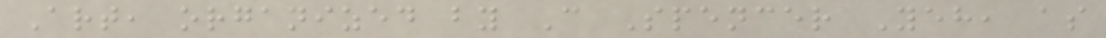Art, organized by C Spencer Yeh, as
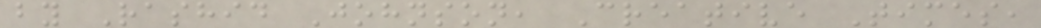by Rashid Johnson, Creative Times,
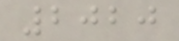2020
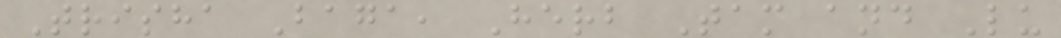Trisha Baga, Herb Tam and Lu
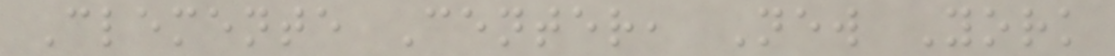Clemente Center, New York
